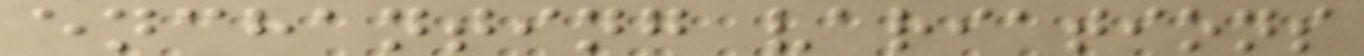enchanting variations
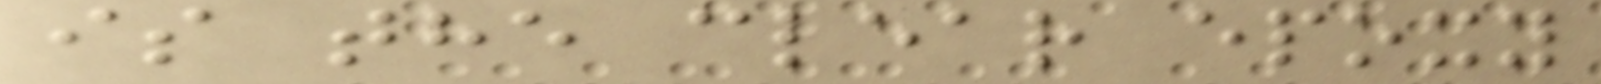is the clear epoxy
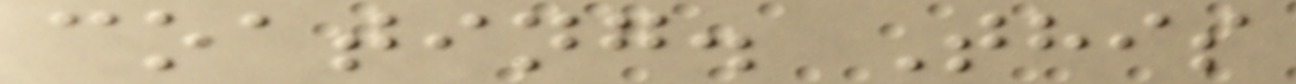coating. This
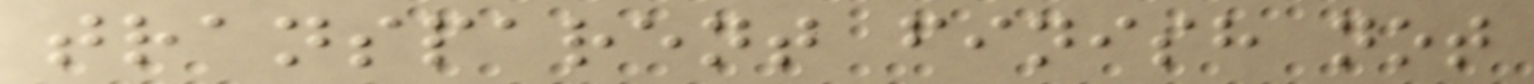transparent finish not
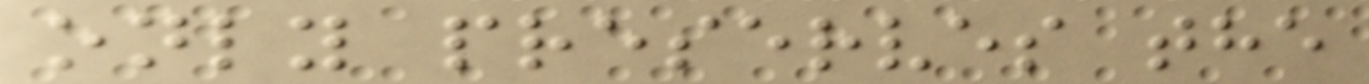only preserves the
